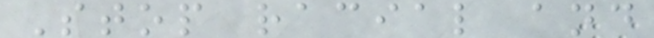Stop racial and
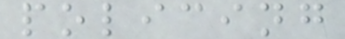policing
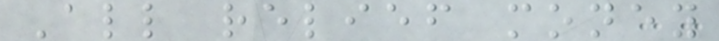All relief money
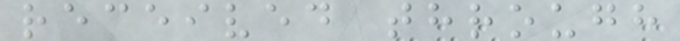received through
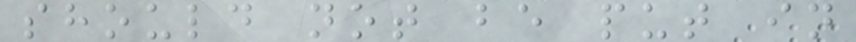should not be put in
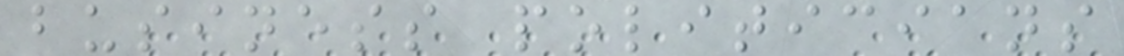business politicians
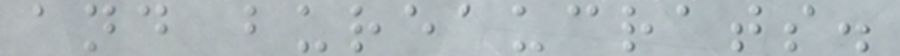and bureaucrats.
